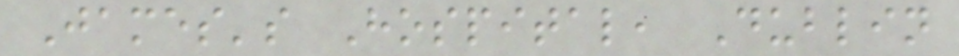James's Hospital, Dublin
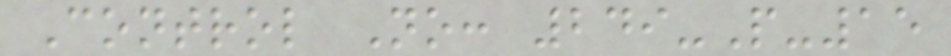Control No: 249-P-15
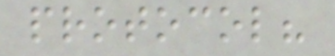protocol?
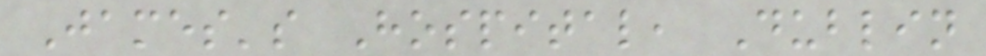James's Hospital, Dublin
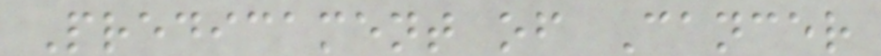Predicament of Cancer
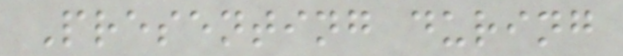Presenting during
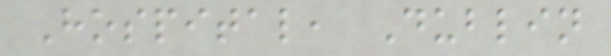Hospital, Dublin
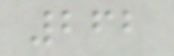262
